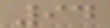94
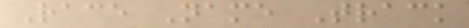Race Name Track
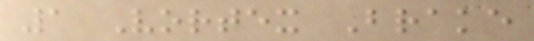1 Vortex Brake
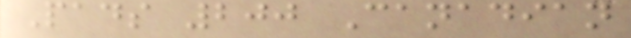Pads 200 Canadian
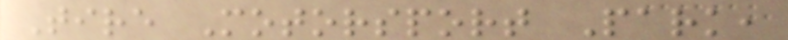Tire Motorsport Park,
